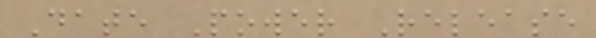Date Power Release
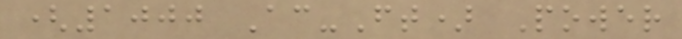(1000 Ac-Ft) Power
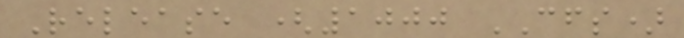Release (1000 CFS)
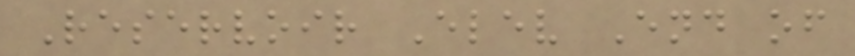Reservoir Elev End of
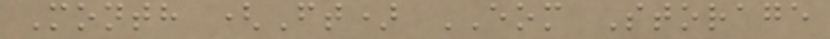Month (Ft) EOM Storage
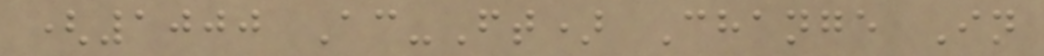(1000 Ac-Ft) Change In
